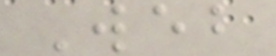Web
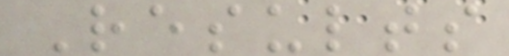Results
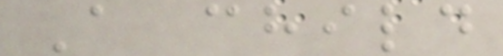A child
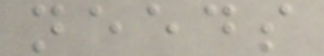needs
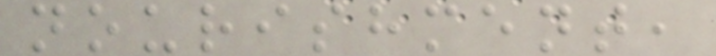nourishment,
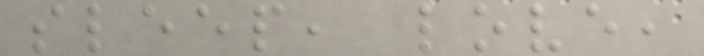sleep, love,
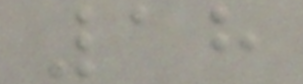18
